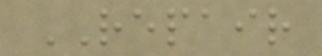REPAIR
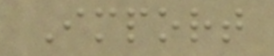Import
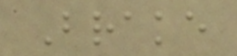Brake
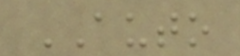AUTO
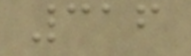316
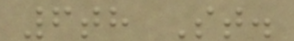6th St.
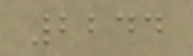2244
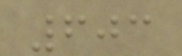603
